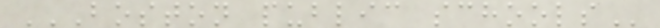BOSTON PUBLIC SCHOOLS
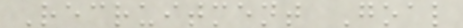Recruitment Goal
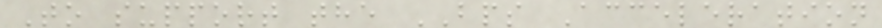To support the BPS Acceleration
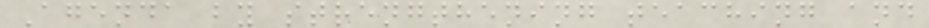Agenda by strengthening teaching and
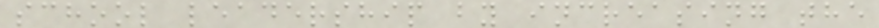school leadership by increasing the
